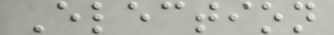Election
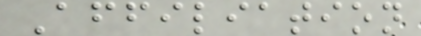Affiliation
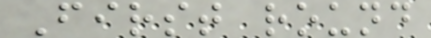First round
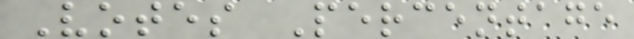Votes Percentage
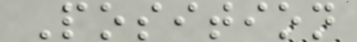Position
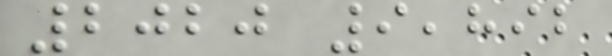2020 9,892
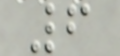6
